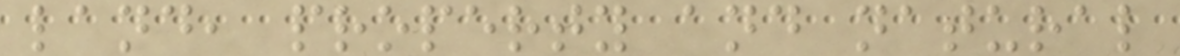land, property and natural
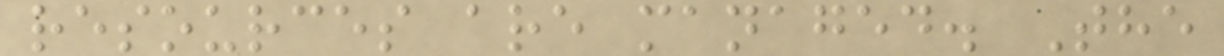resources are managed. The
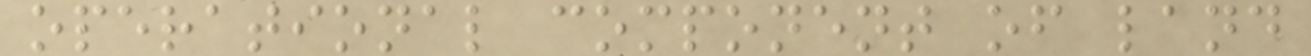operational component of land
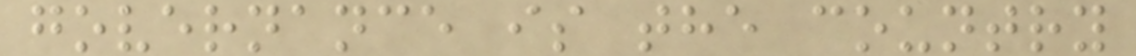governance is the country
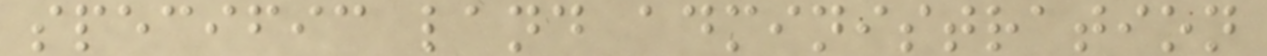specific land administration
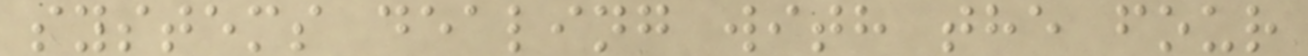systems dealing with the four
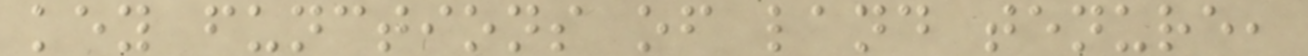key functions of land tenure,
